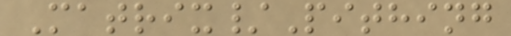Matrix/Pithing
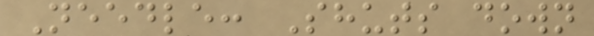Needle: Shuts down
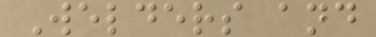Welders and
